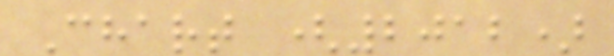Chart (2012)
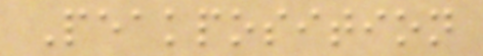Peakposition
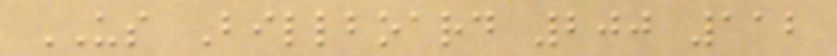US Billboard 200 112
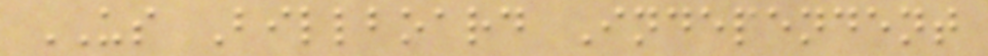US Billboard Independent
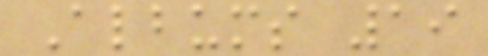Albums 19
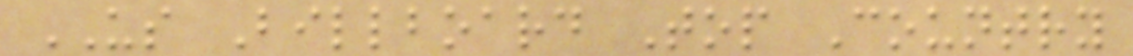US Billboard Top Country
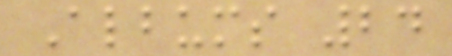Albums 24
